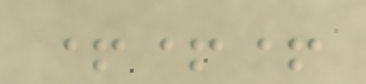+++
